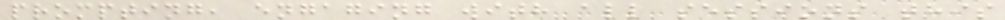prompting, engaging with all sessions this
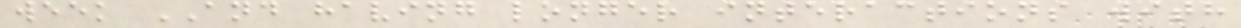week AND having longer interactions with
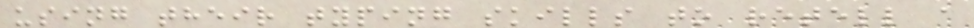using their typing skills to retell a
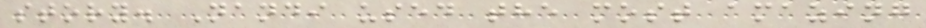story. Nandi used the most amazing
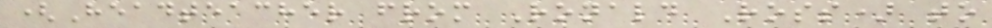(Headteacher from Ronald Ross) to
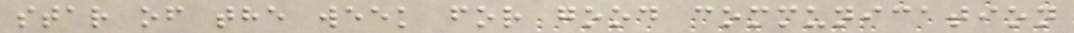star of the week for good communication
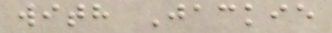with Jackie
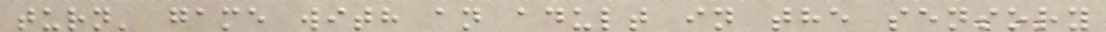turn' game with an adult in the sensory
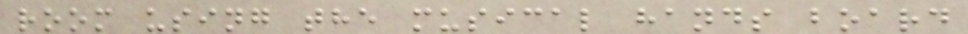room using the musical hands board
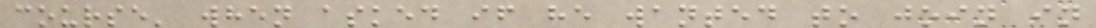course' when asked if he wanted to join in
